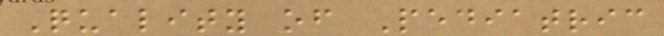Quality of Pediatric
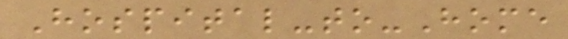Hospital-to-Home
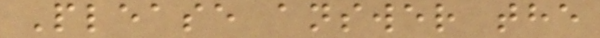Please answer the
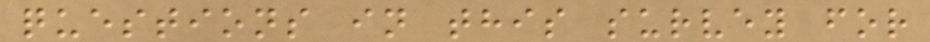questions in this survey for
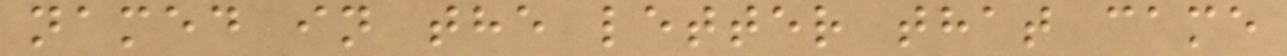named in the letter that came
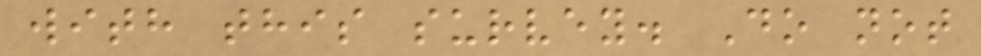with this survey. Do not
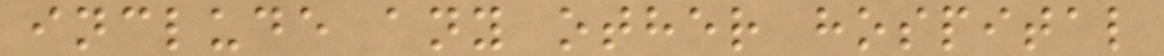include any other hospital
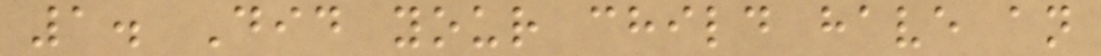1. Did your child have an
